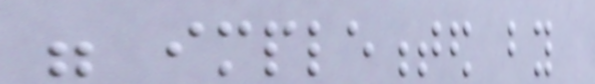were implemented by
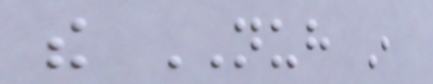the NUH in
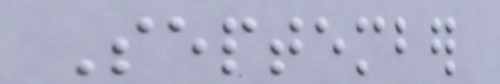September
